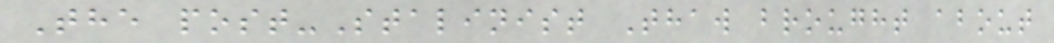The post-Stalinist Thaw brought about
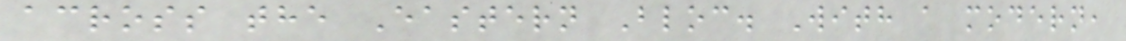across the Eastern Bloc. With a modern,
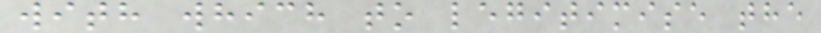with which to legitimise the
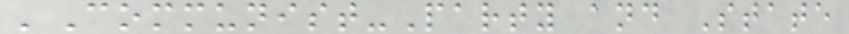'Communist-Party and State
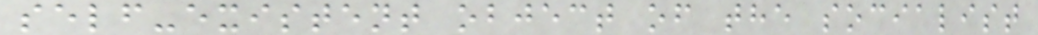self-existent object of the socialist
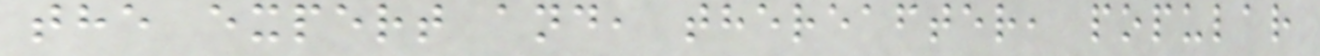the expert and, thereafter, popular
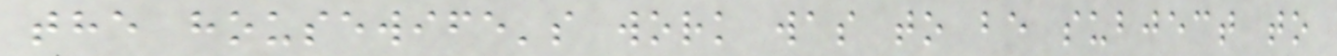the housewife's work was to be subject to
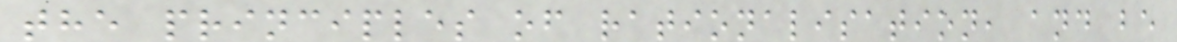the principles of rationalisation, and be
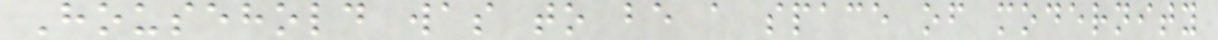Household was to be a space of modernity
